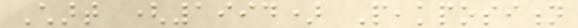Chart (1994) Peakposition
